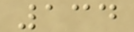134
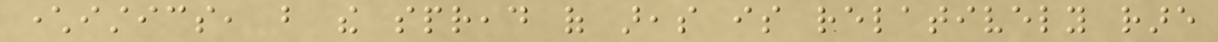characteristics, but the spread of areas is relatively rare
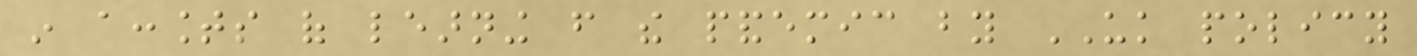in accounts of learning from the pandemic by UK policy
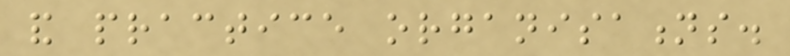and practice organisations.
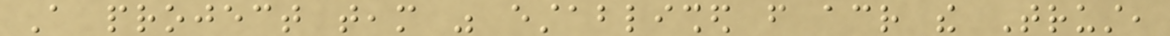A project team was established from across the Trust,
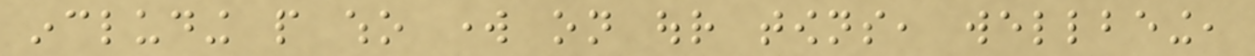including people who work on our towns, wellbeing,
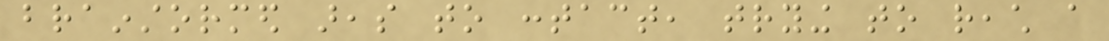brainstormed areas to contact, trying to reach a
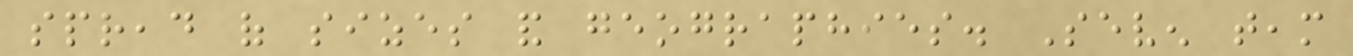spread of sizes and geographies. Seven team
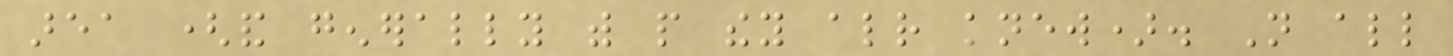area (and generally with people they already knew). Not all
